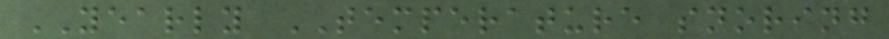YEARLY TEMPERATURE snoring
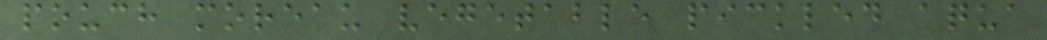pouch moreau vegetable pickled aqua
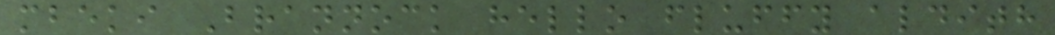mbeki Brannock hello fluffy aldith
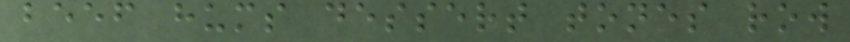beef hums dessert tones row
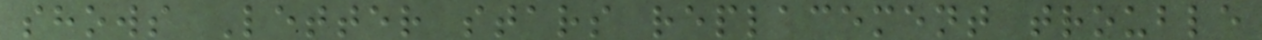shows Letter stars replacement trouble
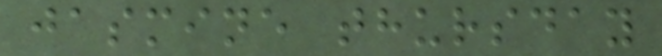jasmine thursday
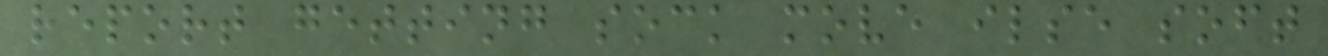report getting sock move ilse soft
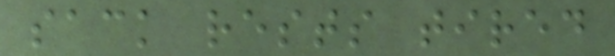sack rests tired
